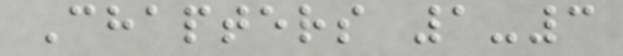Chapters 1-3
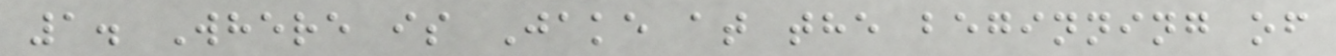1. Where is Jake at the beginning of
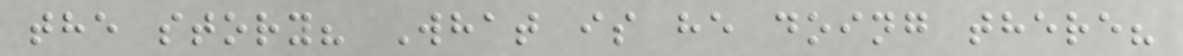the story? What is he doing there?
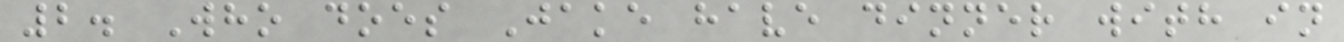2. Who does Jake have dinner with in
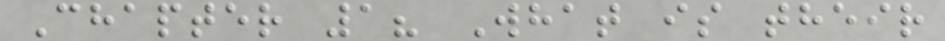Chapter 1? What is their
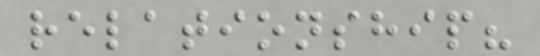relationship?
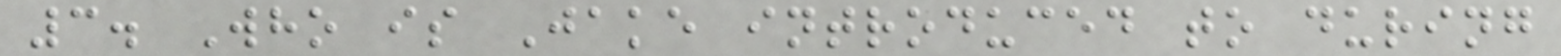3. Who is Jake introduced to during
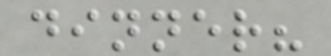dinner?
